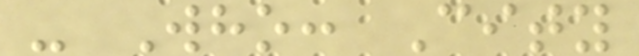- Who: City
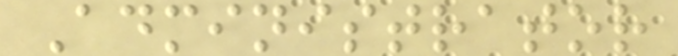Administrator
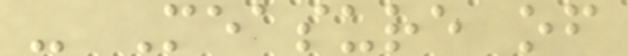- Measure of
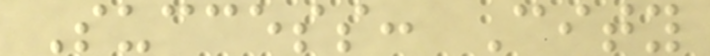Success: City
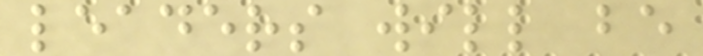leaders will be
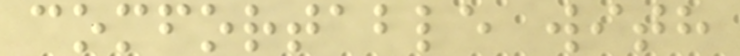comfortable with
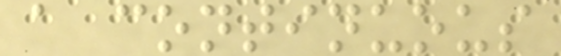a continuous
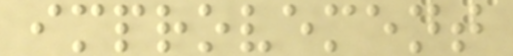improvement
